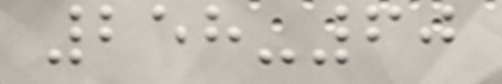258-60
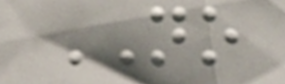NO
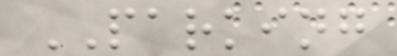PARKING
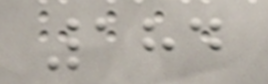184
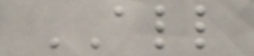ALL
